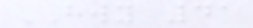HWY 41
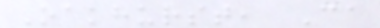Oakhurst, Ca
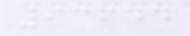93644
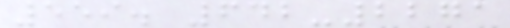559. 642-2271
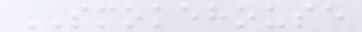SMOKEHOUSE
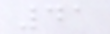41
